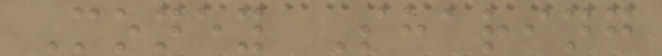Money Sharing
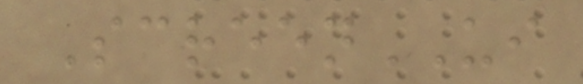ScreenUI
